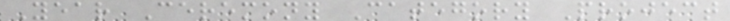Year Ceremony Category Project
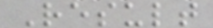Result
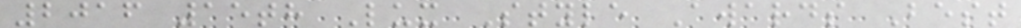2016 15th Lux Style Awards Best
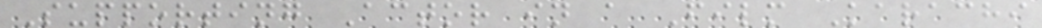Supporting Actor in a Film Karachi
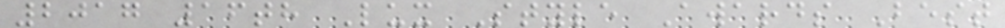2017 16th Lux Style Awards Best
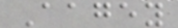Aagey
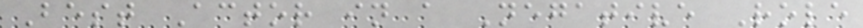Best Actor in a Negative Role
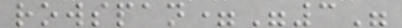rowspan="3"
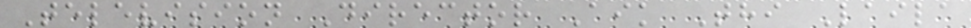Television Director Aik Thi Laila
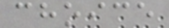choice
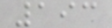193
